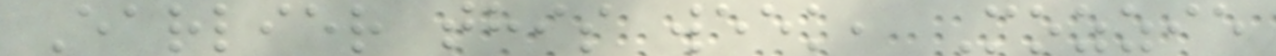Earlier this week, Mozzie
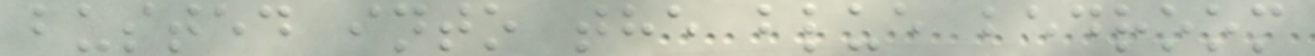busted into the blue bedroom
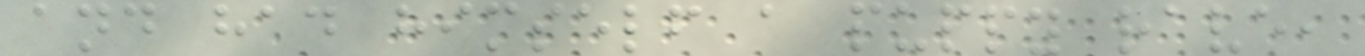and had himself a puppy rave,
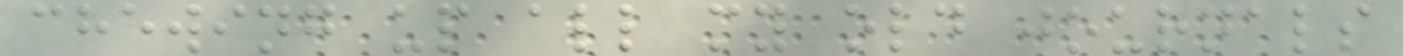chewing up all my old journals
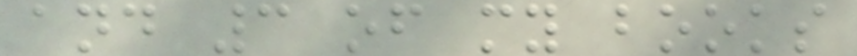and 3 of my books
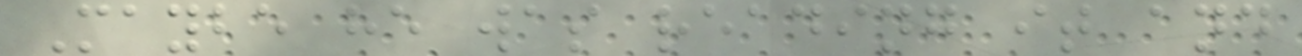Maybe he was reading it and
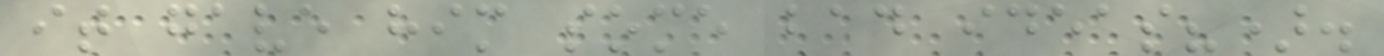it gave him some bad ideas?).
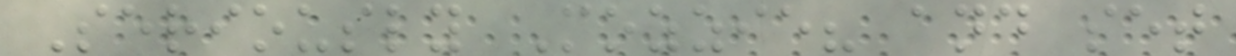Seriously Mozzie? and set
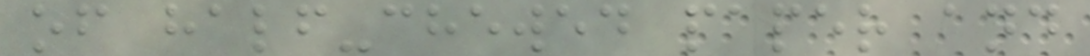of half-chewed paper and
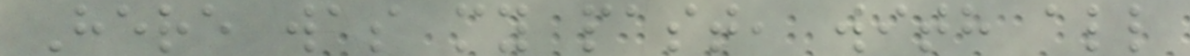Here was my past, with all
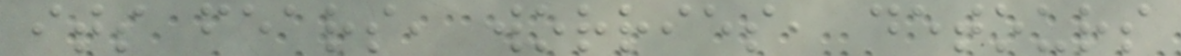its fears, worries, detours
